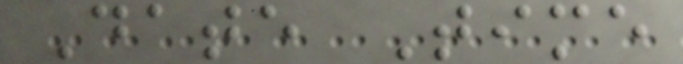Date Time
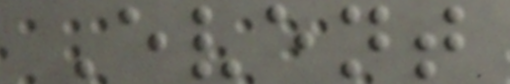Event
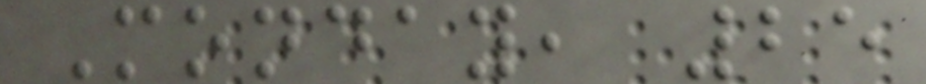Monday, 25
